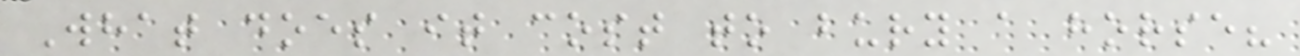What does it cost to bury a horse?
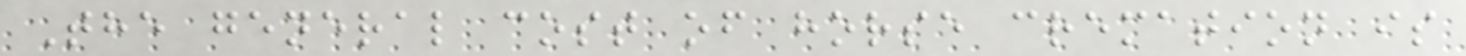The general cost of horse cremation is
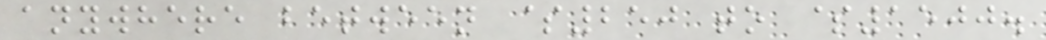anywhere between $250 to $1500.
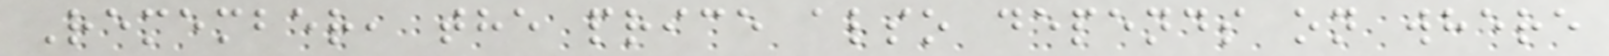Remember, the price also depends on where
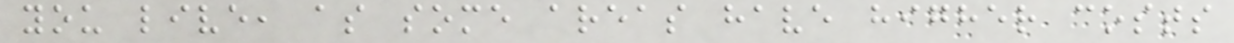you live, as some areas have higher costs
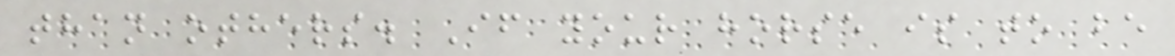than others. If your horse is to be
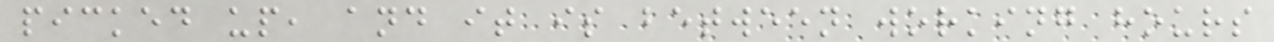picked up, and it is between working hours
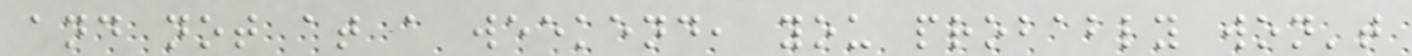and not at a weekend, you probably won't
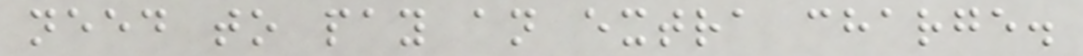need to pay an extra charge.
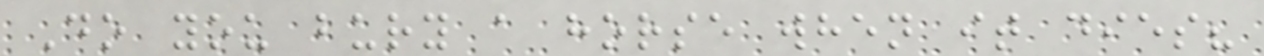Do you bury a horse when it dies?
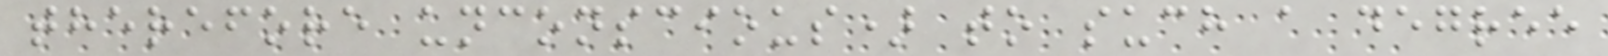therefore unconscious) to such a degree
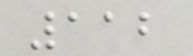112
